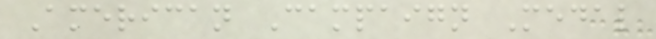American Campaign Medal
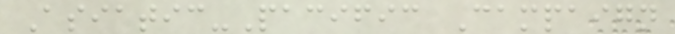Asiatic-Pacific Campaign
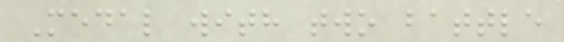Medal with two battle
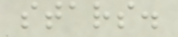stars.
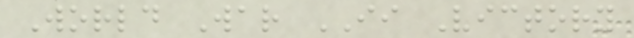World War II Victory
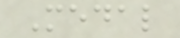Medal
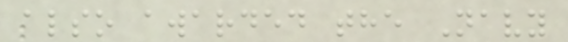also awarded the Navy
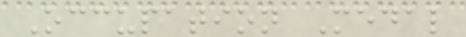Occupation Medal
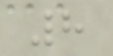8
